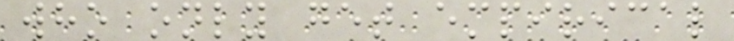who only get empirical
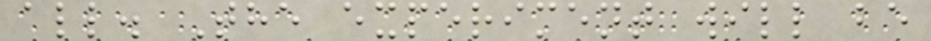all. The experiment will be
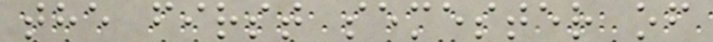the first semester of
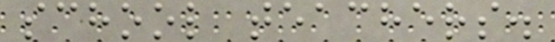school teachers.
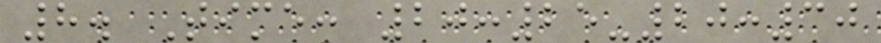8. Time: 20:25-20:30
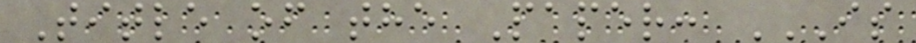Title of the Paper: IS
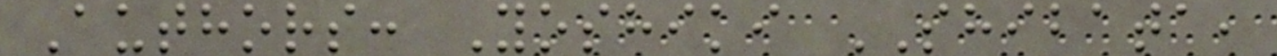Authors: Yoshiki SHIBATA,
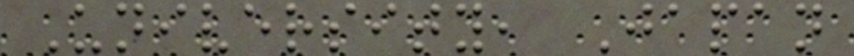University, Japan
